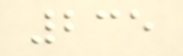235
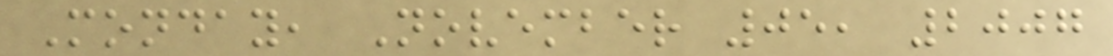Monday, November 05, 2007
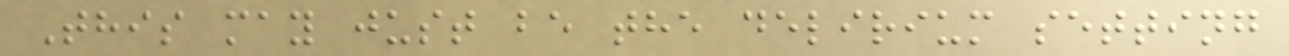This may just be the delirium setting
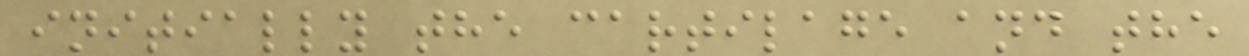initially the cartilage and the
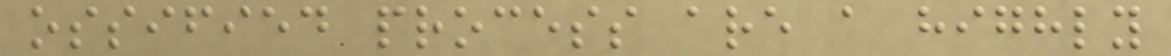ossified process are a highly
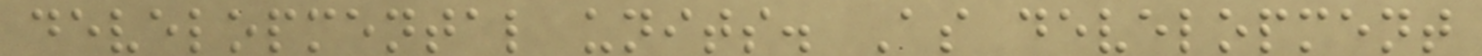developmental units. As development
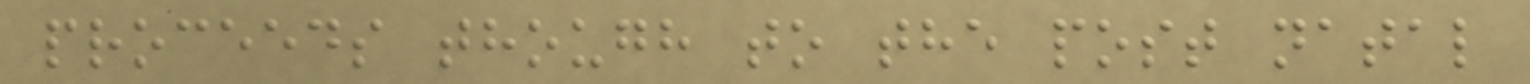proceeds though to the post natal
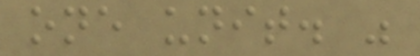one unit. "
